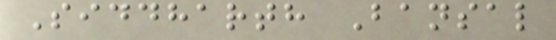Siddharth Bansal
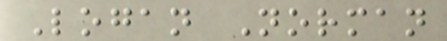Logan Norman
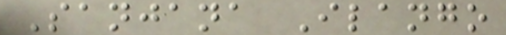Sanjana Ilango
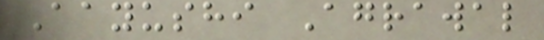Aayushi Agrawal
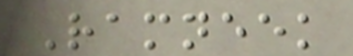Ramneek
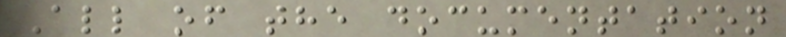All of the documentation
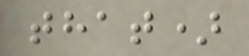that)
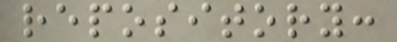repository:
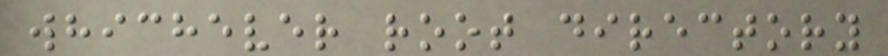whichever root directory
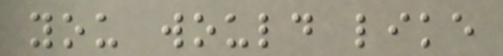you would like
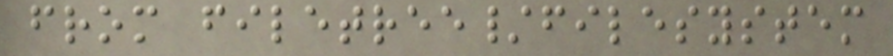from filetree/filesystem
